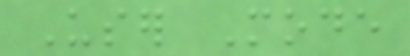User Mode
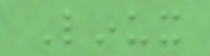Linux
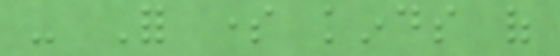- For some kinds of
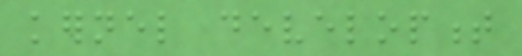kernel development
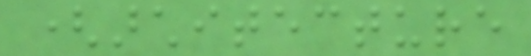(architecture
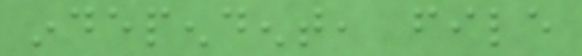independent, file
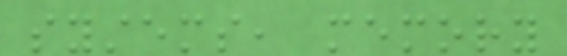systems, memory
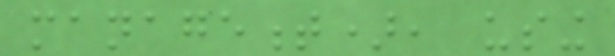management), using
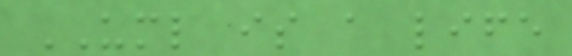UML is a life
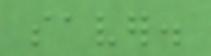saver.
